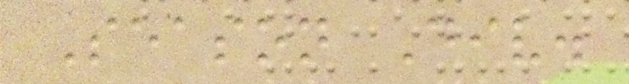Season Div.
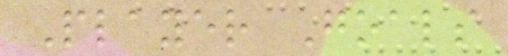Player Goals
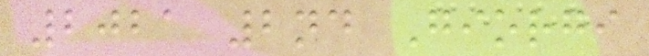2021 2nd Giorgi
